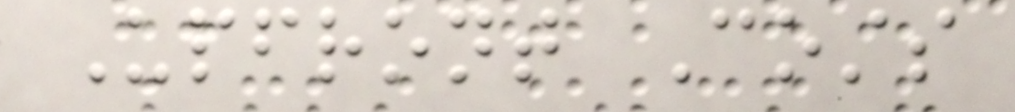Upfront Costs
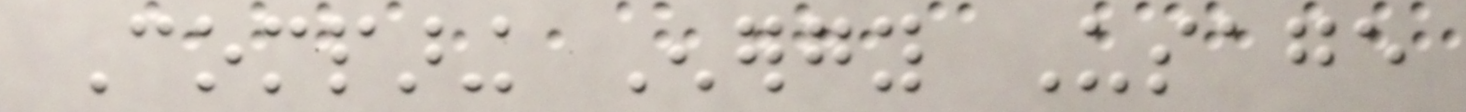Comparing Energy Usage
